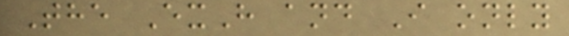The ExH and I only
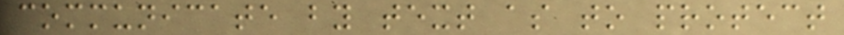communicate by text as to protect
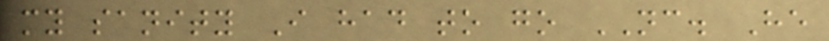my sanity I had to go NC. He
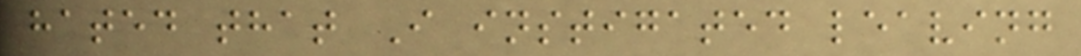hated that I instigated leaving
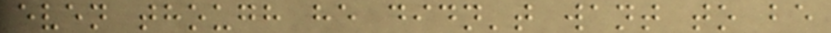even though he didn't want to be
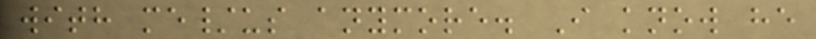with me/us anymore. I know he
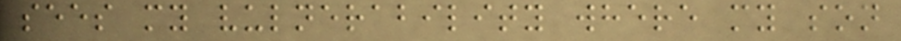sees my vulnerability where my son
